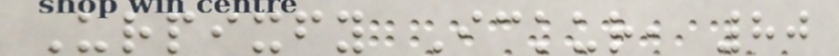Urpixfy Ickur, 80
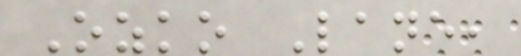Ozko Lane,
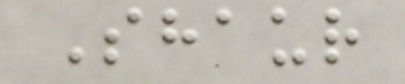Shaur
